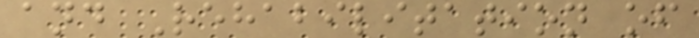and Rehabilitation of
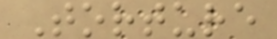Torture
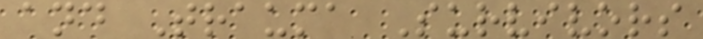and Trauma Survivors
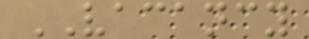VACANCY
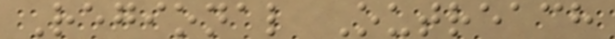Regional Outreach
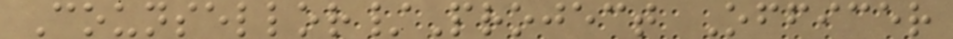Counsellor/Project Officer
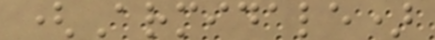(Armidale)
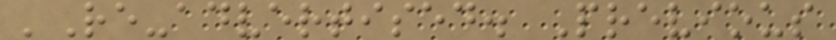'Re-advertised. Previous
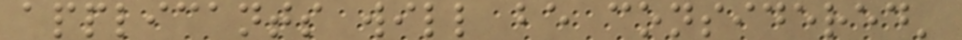applicants will be considered'
